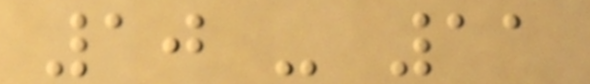10 - 11
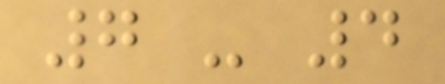7 - 4
